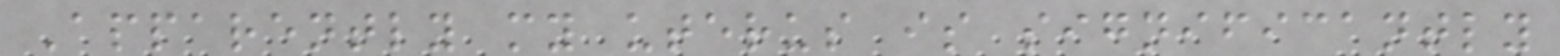Apparently my uterus is significantly
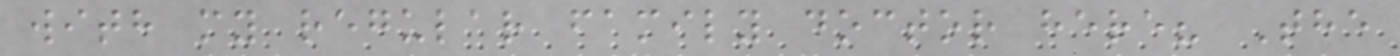with my regular family doctor here? The
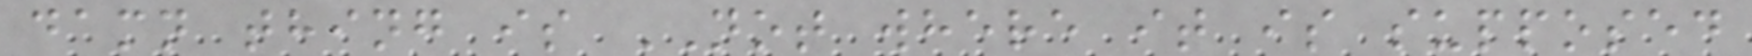damn thing is NOT where it is supposed
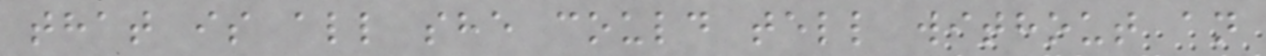that is all she could tell without an
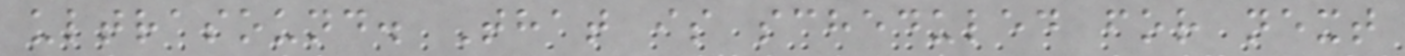ultrasound. That is scheduled for next
